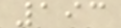193
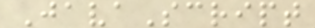JavaScript
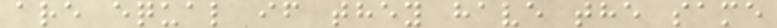are equal if they have the same
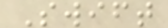Swift
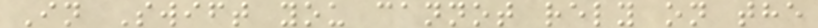In Swift you cannot rely on the
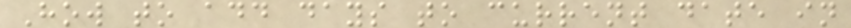How to add days to current date in
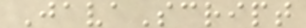JavaScript
